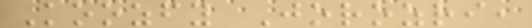Koozfy Jorozri,
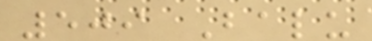509 Balu
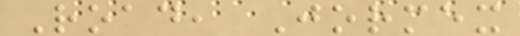Road, Jormex
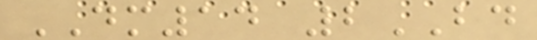DM14 2BD
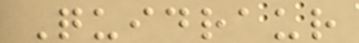Quidraur
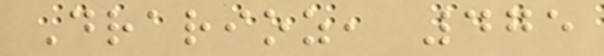Drarioz, 475
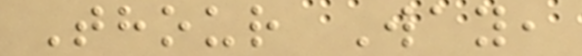Thour Way,
